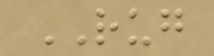RUG
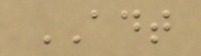ADT
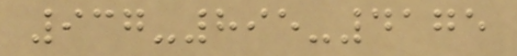937-895-4175
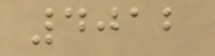4012
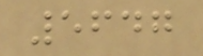5647
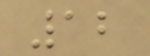12
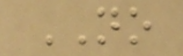NO
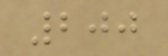200
